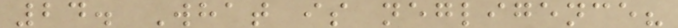24. What is negligence?
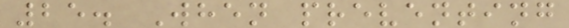25. When preventing
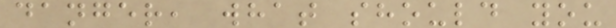danger, what should you
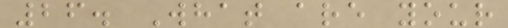26. What are your
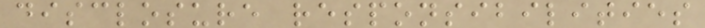disclosure responsibilities
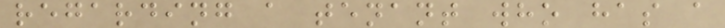regarding a tenant who has a
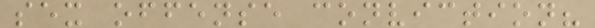sex offense conviction?
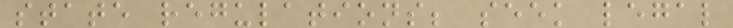state regulations; seek legal
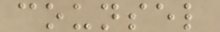counsel
